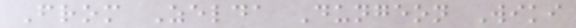From Zelda Dungeon Wiki
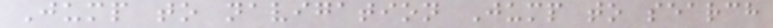Jump to navigation Jump to search
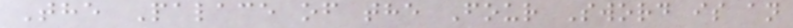The Palace of the Four Sword is an
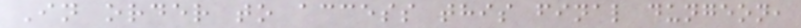In order to access this final dungeon,
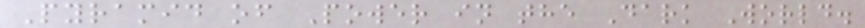Pyramid of Power in the Dark World.
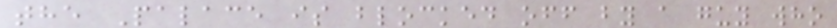the Palace is blocked off by a guy who
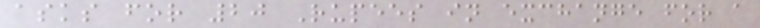asks for 20 Rupees in exchange for a
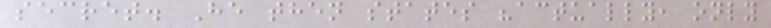secret. He then states "actually, only
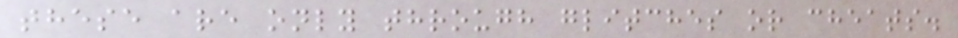these are only through glitches or cheats.
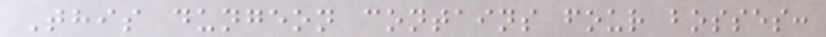This dungeon contains four bosses:
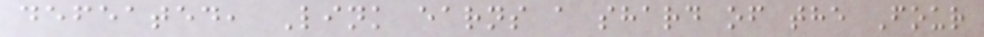defeated, Link earns a shard of the Four
